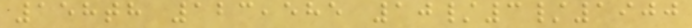158th 123,585 10/3/1900
